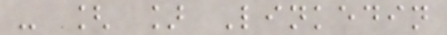- [ ] Linkedin
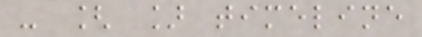- [ ] timeline
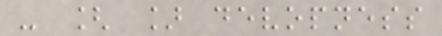- [ ] devopness
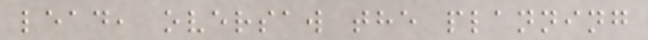lead, oversaw the planning
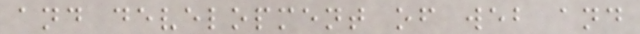and development of web and
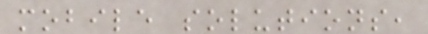mobile solutions,
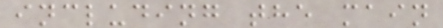including the main
